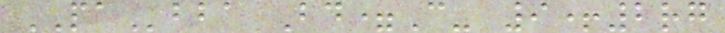PAbba Bd=C- 9+2rg
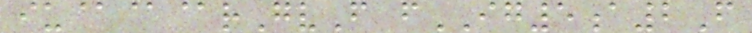iu@@@rGvF fIG5a2F
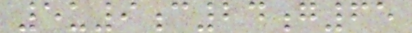5u9c24g65
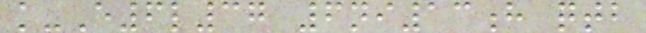k-E6l37 6ni13h qtb
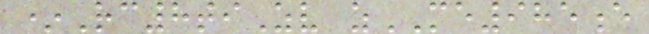*Rc8tiZv zME985e
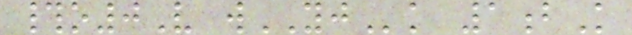#o0V wYJk 1bK
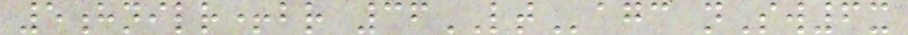5hnilr+br 36LTagc nSw6x
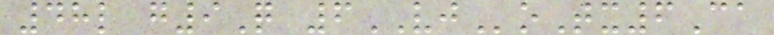48l g9Q 6VJoTx6Ca
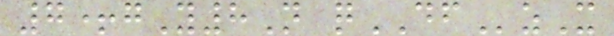7+gY8N qDFzX
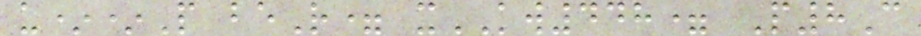u**P beR= xKW448= P8C
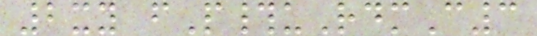2xy fP#uRdmC3
